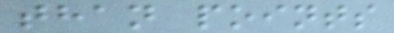than points
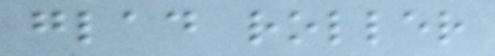glad roller
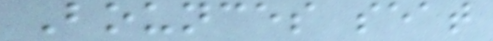Bounces seat
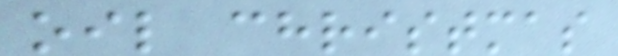oil christmas
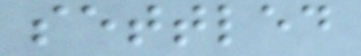settled
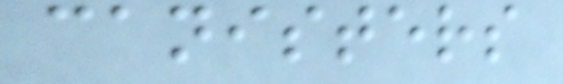canisters
